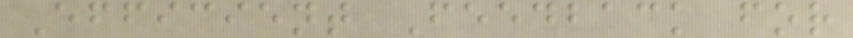Efficient Feedback for
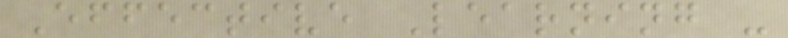Effective Learning -
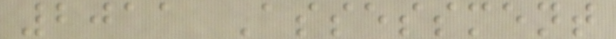2011 Assessment
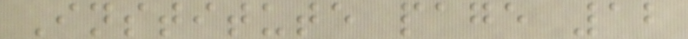Institute page 12
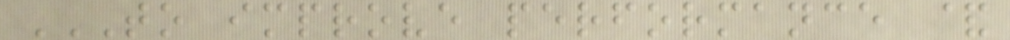TO IMPROVE PERFORMANCE &
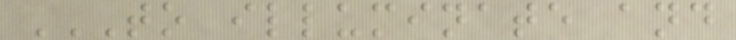TO ILLUMINATE AND
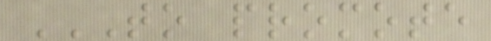TO PROMOTE
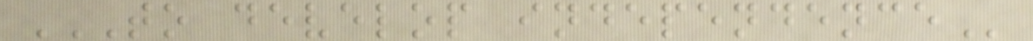TO DEVELOP INDEPENDENCE
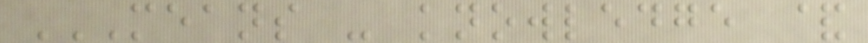MEANS - KNOWLEDGE &
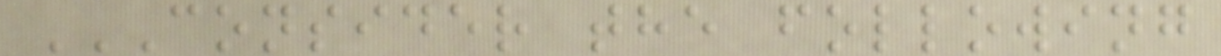CONSIDER THE FOLLOWING
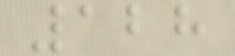128
